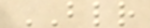BLR
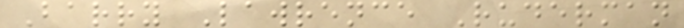Barry Lawrence Ruderman
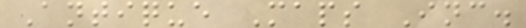Antique Maps Inc.
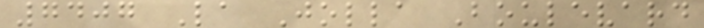7407 La Jolla Boulevard
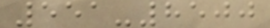551-8500
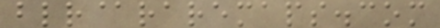blr@raremaps.com
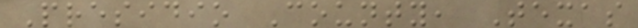Presidio County, Texas
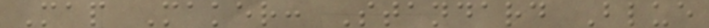Map Maker: Standard Blue
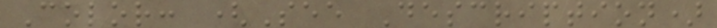Color: (See Description)
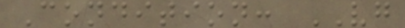Condition: VG
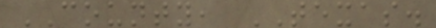COUNTY, TEXAS.
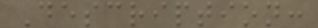Description:
